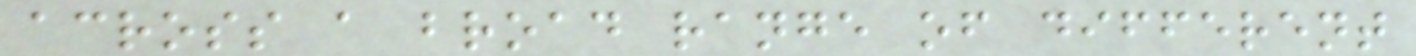across a broad range of different
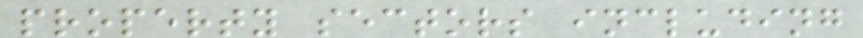property sectors including
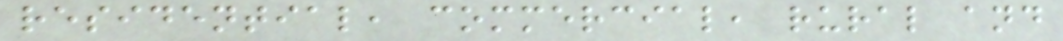residential, commercial, rural and
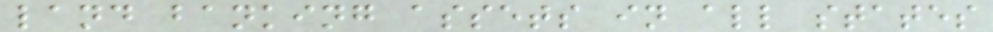land banking assets in all states
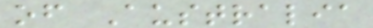of Australia
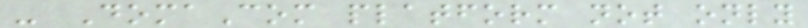- DomaCom platform not only
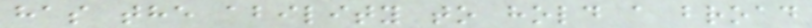has the ability to hold a broad
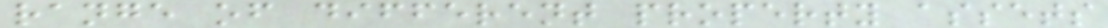range of different property assets
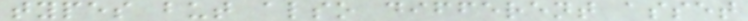types but also different asset
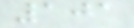101
